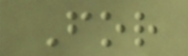For
